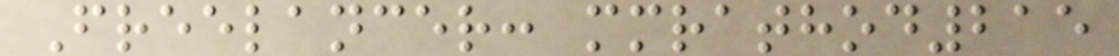Freelancer: mmrathod215
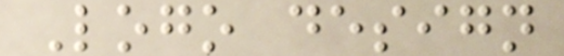Logo design
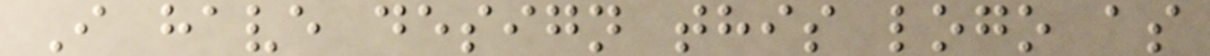I have design this logo as
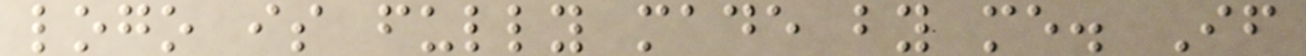logo is fully made by me. If
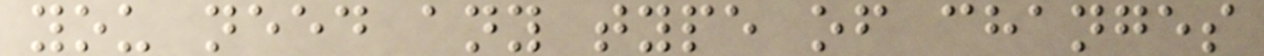you need any type of changes
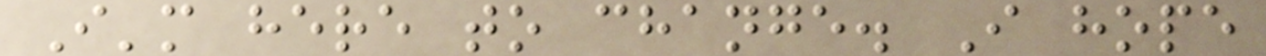I'm here to change. I hope
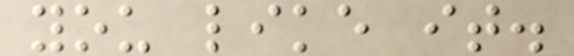you like it.
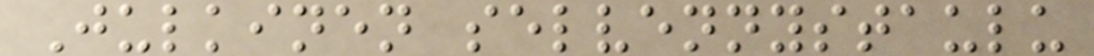Julkinen selvennystaulu
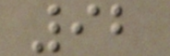92
